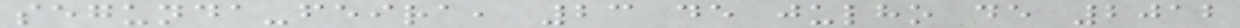segunda-feira, 23 de julho de 2012
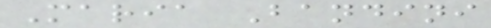Maria Bandini
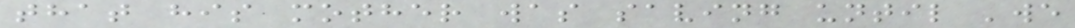that his mother was saving until 'we
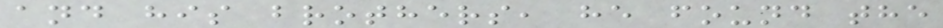and his brothers, he found the
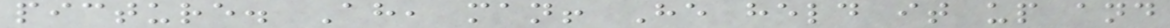picture. Ah, man! He held it up and
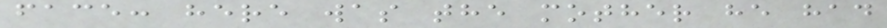face: here was the mother he had
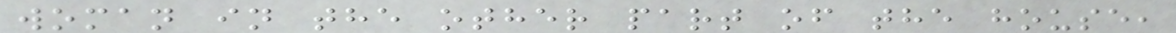woman in the other part of the house,
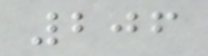206
